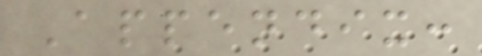Appendix:
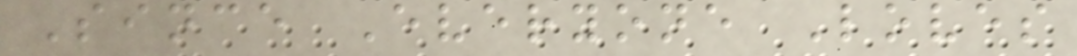Since Everyone Loves
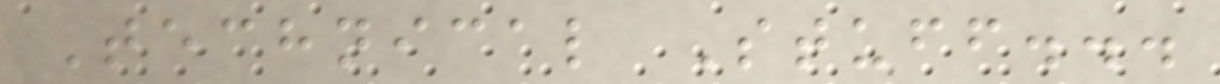Technical Stuff...
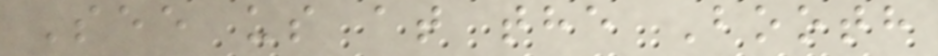See us at the Booth
